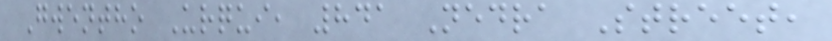Gwentho Urqui, 841 Nedra Street,
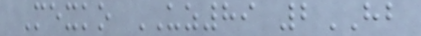Mexko UZ89 2HB
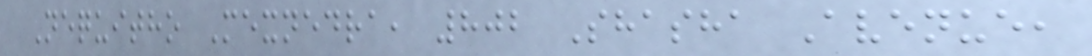Nequitho Mexnedra, 802 Shasha Avenue,
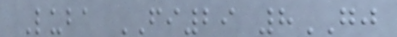Luba FI29 8GJ
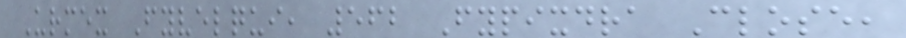Urmex Fyvelqui, 562 Fypixdra Close,
